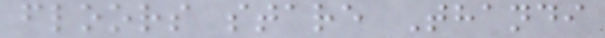floors stare Thandi
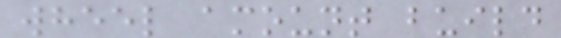wheel amount build
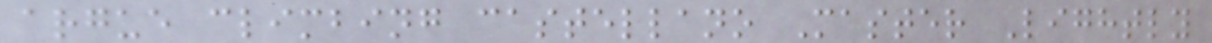argue climbing castellano Master Lightly
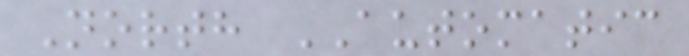North AUTOMATIC
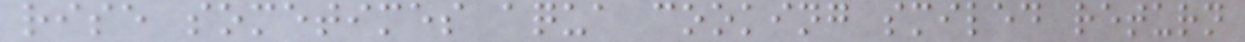rise sometimes aqua cooking smiled return
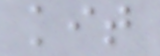kit
